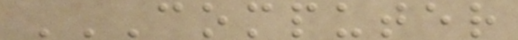COMPUTER
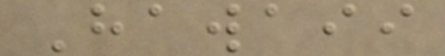Hawaii
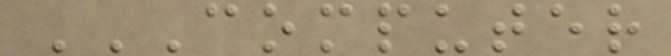COMPUTER
